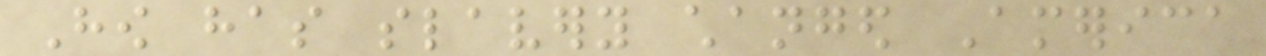How has slavery changed America
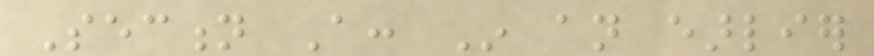Section A: In an earlier
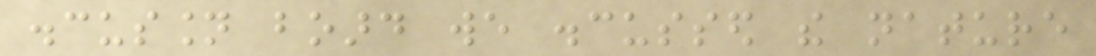discussion board we discussed the nature
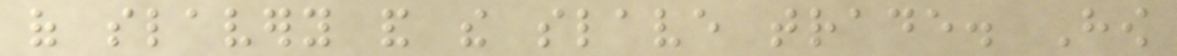of slavery and the slave trade. How
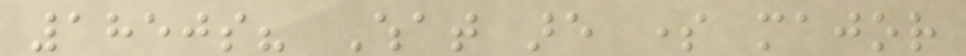1850s? What are some major
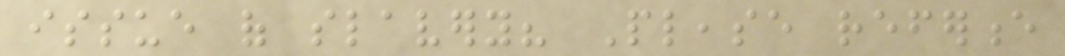issue of slavery? Please reference
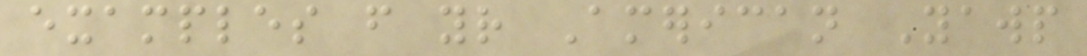examples from your American Yawp
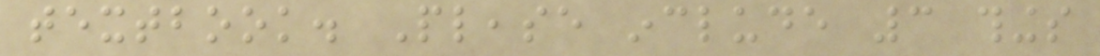textbook. Please include 3 things
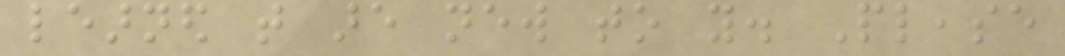learned that are new to you. Please
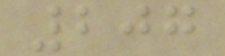207
